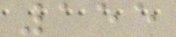155
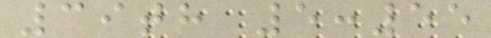39th 5:55
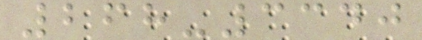268-3340
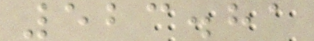523.81
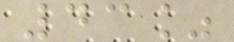43%
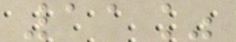11%
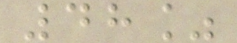48%
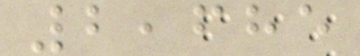2,685
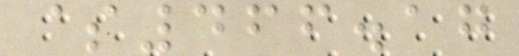$466.17
